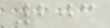203
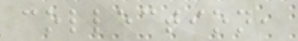collection,
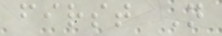first N
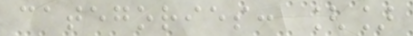categories: []
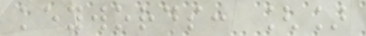keywords: []
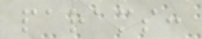params:
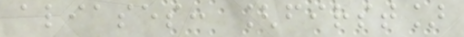aliases: [first]
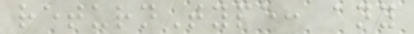returnType: any
